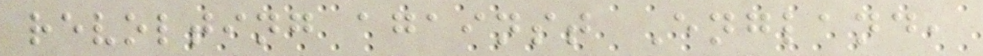revolting against England,
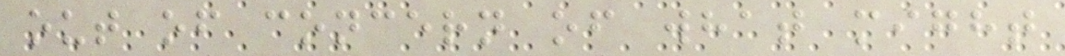out of concern of what might
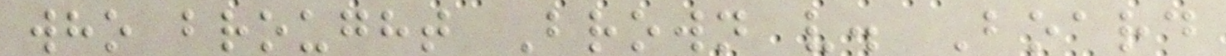who brought Brown v. Board
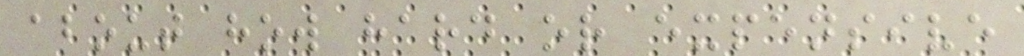about how hard or expensive
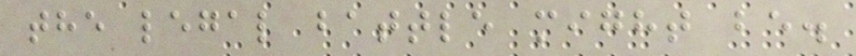the legal battle might be.
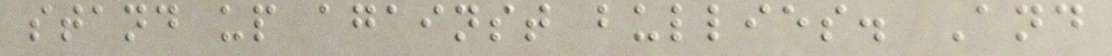stand up against bullies. And
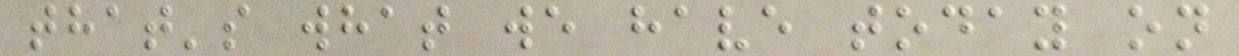that's what we have today on
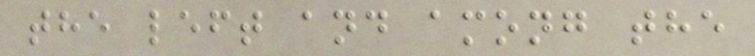the left and among the
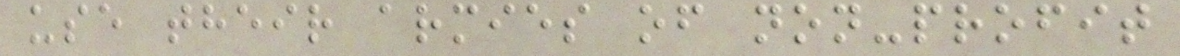use their armies of non-profit
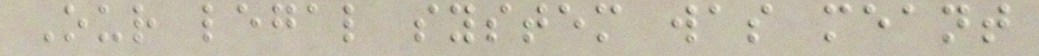Our legal system was meant
